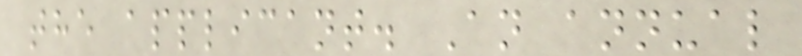the applicant. An annual
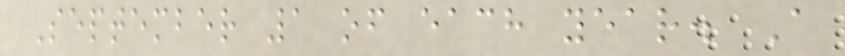September 1 of each year. A
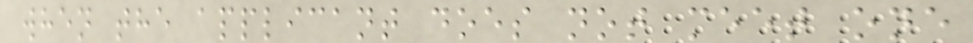when the applicant does not meet one
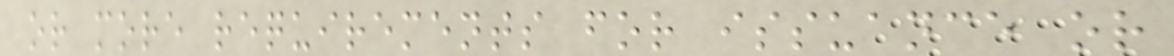or more requirements for issuance or
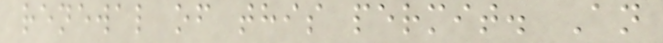renewal of this permit. An
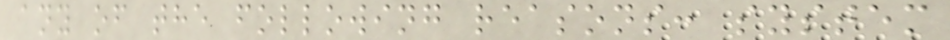any of the following reasons: system
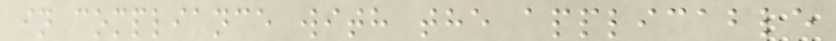in compliance with the applicable
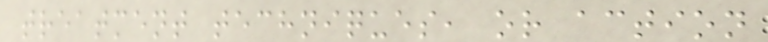treatment techniques, or action
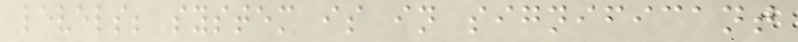levels; system is in significant
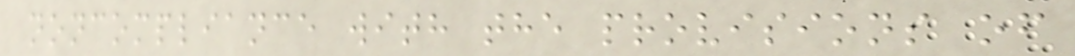noncompliance with the provisions of
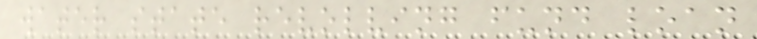water state revolving fund loan
